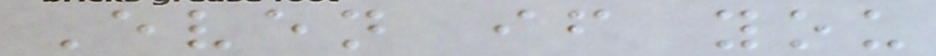Even if you
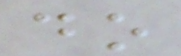do
